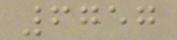6757
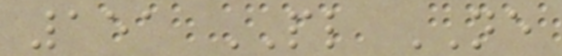151 PL NE
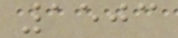1503
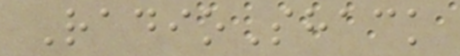RadioShack
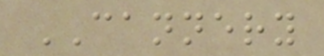CANNERY
